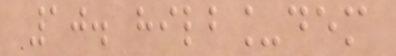10. hilb_dem
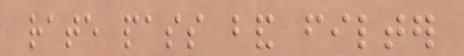rate pass band filter
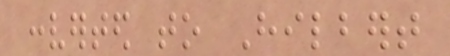converted to Hilbert
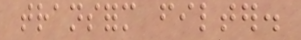transform filter.
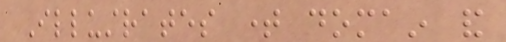Illustrates time domain and
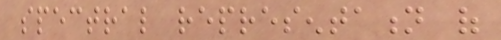spectral representation of
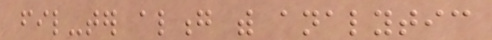fil-ter along with analytic
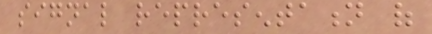signal representation of
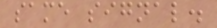same signal.
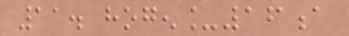11. hogen_16a
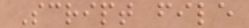Script file
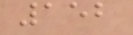152
